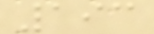193
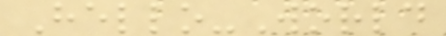Hello-World
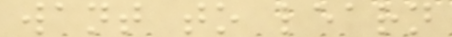want to learn
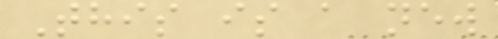This is a new
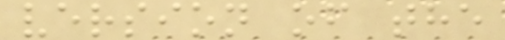version of the
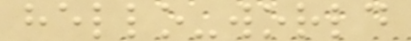hello-world
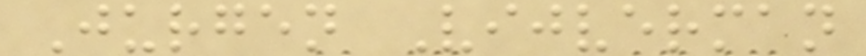Jurgen Vijverman
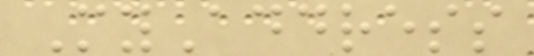MyAddress
